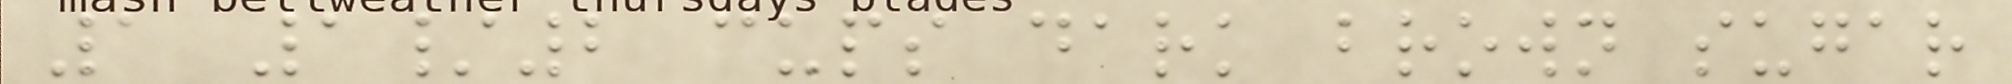1 1/2 cups dark brown sugar
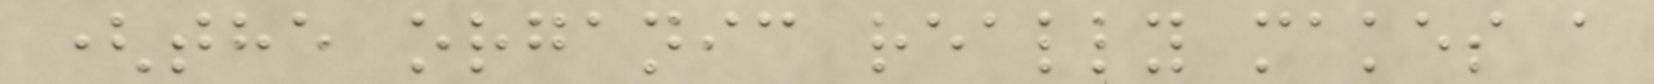(the organic really makes a
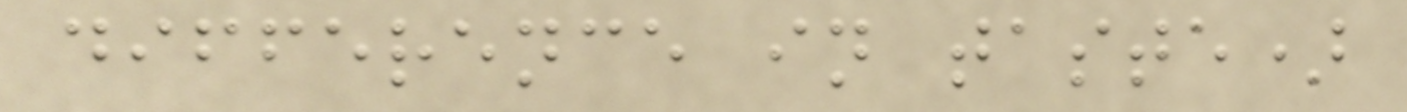difference in taste)
